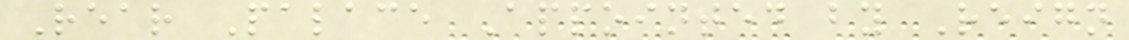Rear Palace Appointed by Reign
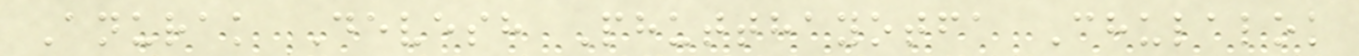Anurak Devesh Phutthayotfa Chulalok
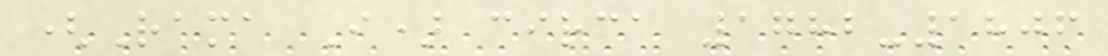(Rama I) circa 1782-1806
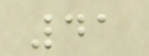41
